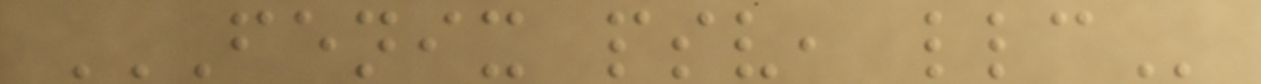FENIX PSV, LLC
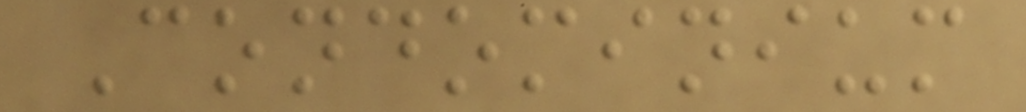Condominium
